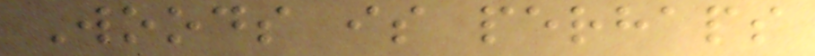Woods is perhaps
